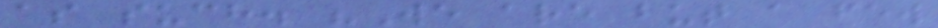as such. "We are but a few
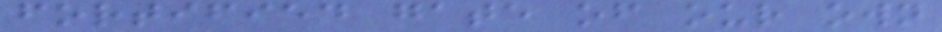fortified gate of our own
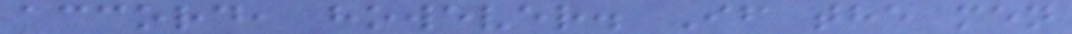accord, however. If the men
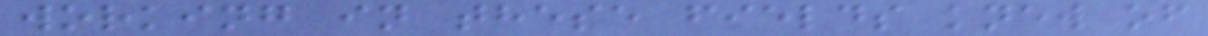working in these fields knew of
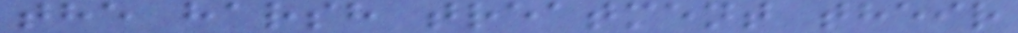the harsh treatment their
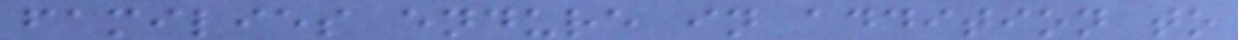families endure in addition to
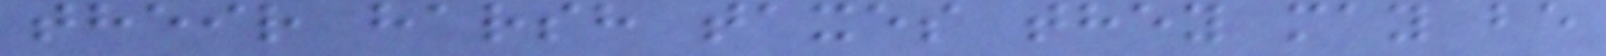their harsh taxes they may be
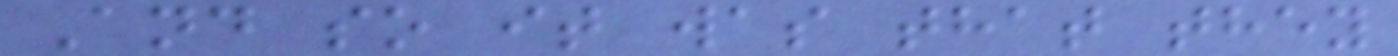And so it was that they
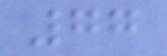77
